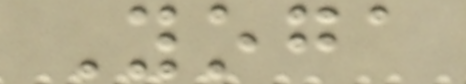Yoga
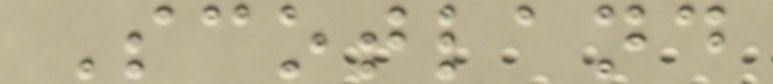Scotland
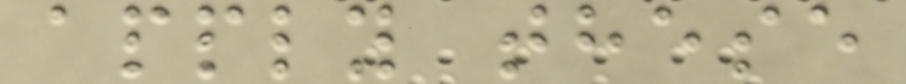apply these
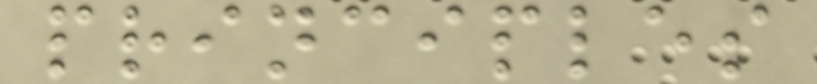principles
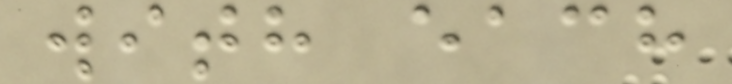with each
